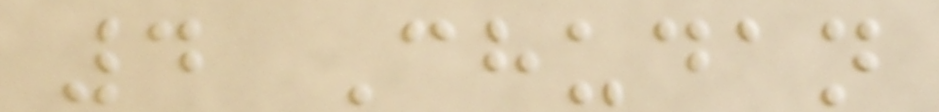4 Chudan
